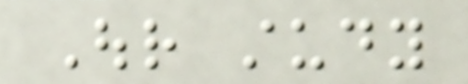Our study
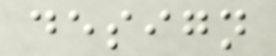design
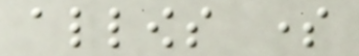allows some
